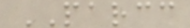PARCC
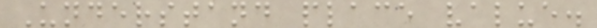Understand place value.
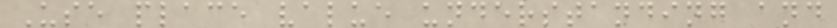Use place value understanding and
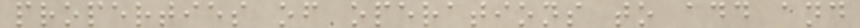properties of operations to add and
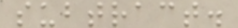subtract.
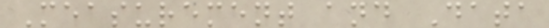Measurement and Data
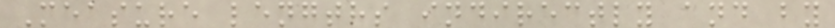Measure lengths indirectly and by
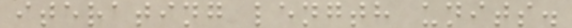iterating length units.
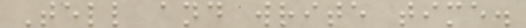Tell and write time.
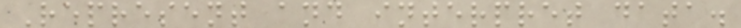Represent and interpret data.
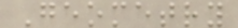Geometry
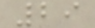29
